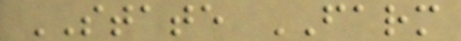STATE FARM
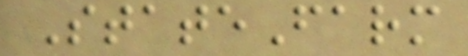StateFarm
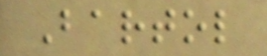Bartol
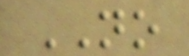NO
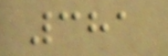381
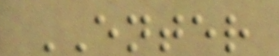ENTER
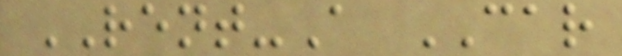RENT-A CAR
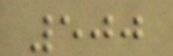500
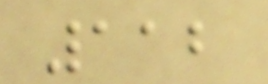112
